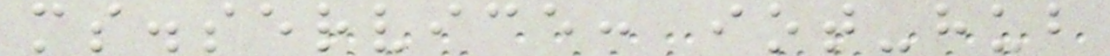ms.service: iot-hub
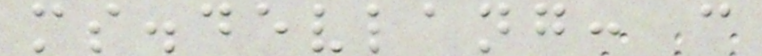ms.devlang: c
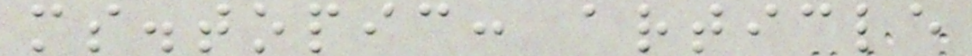ms.topic: article
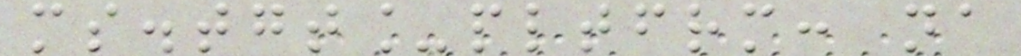ms.tgt_pltfrm: na
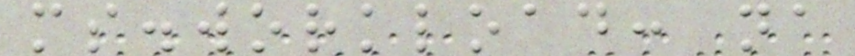ms.workload: na
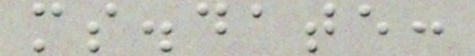ms.date:
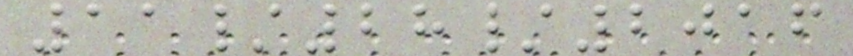11/28/2016
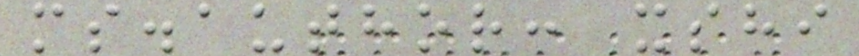ms.author: xshi
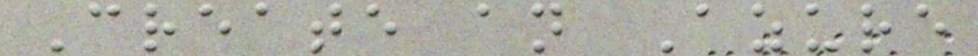Create an Azure
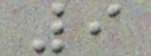9
